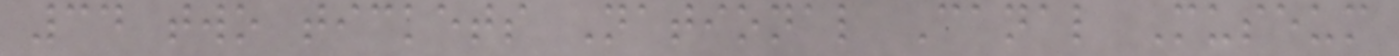34 two tickets National Canal Museum
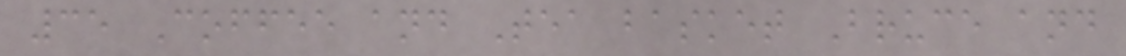35 Coffee and Tea basket Bruce and
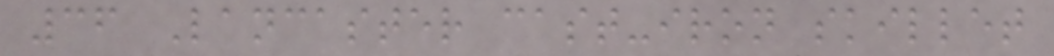36 Lancaster cast-iron skillet
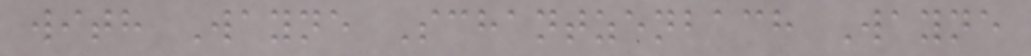with Wayne Schantzenbach Wayne
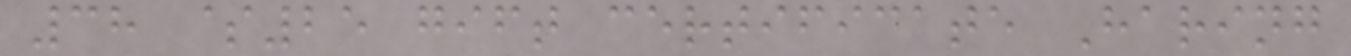38 $25 gift certificate Haring
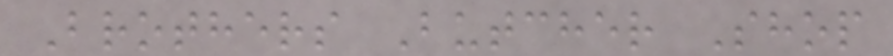Brothers Butcher Shop
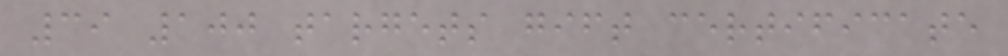39 100 targets gift certificate
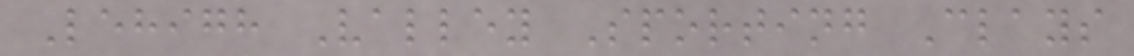Lehigh Valley Sporting Clays
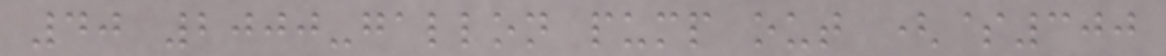40 2000-gallon pump out ($300
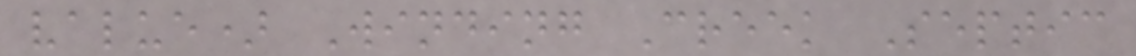value) Winding Creek Septic
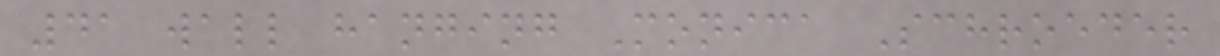41 wall hanging Monica Schroeder
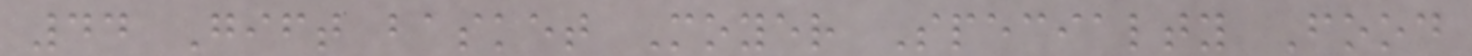44 Gift basket Moyer Specialty Food
